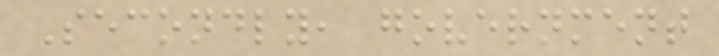Secondly, government
